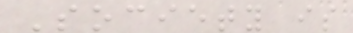Society is
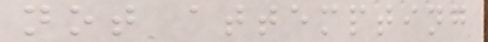not attempting
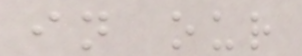in our
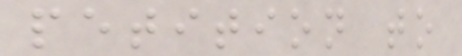petition to
